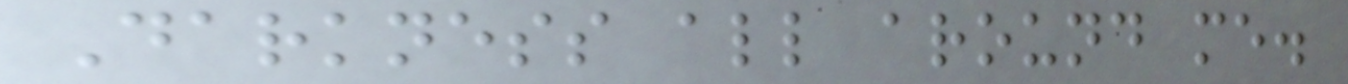Darkness all around me.
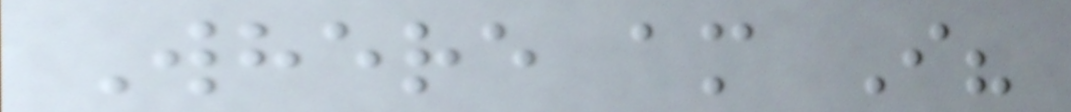Where am I?
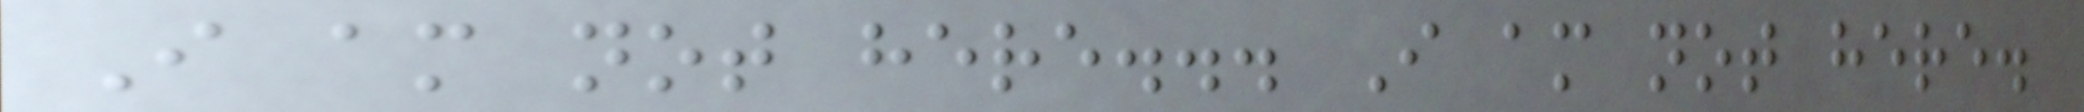I am not here... I am not here.
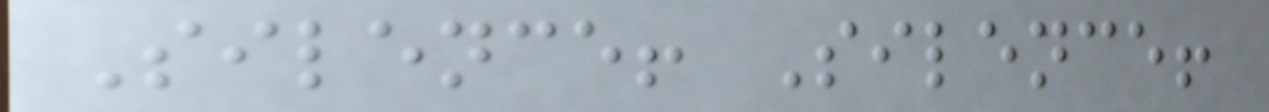Silence! Silence!
